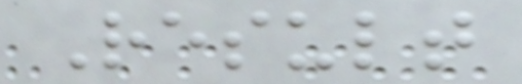Result
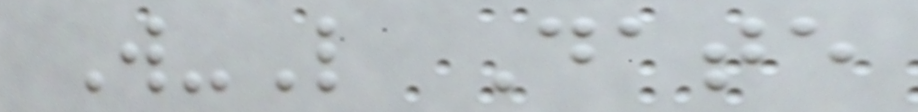W-L Date
